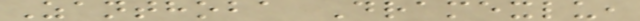Zanthoba Dramexlu,
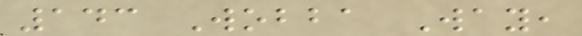143 Wobba Way,
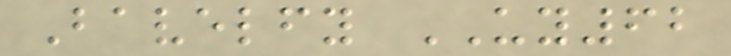Bavelfy UY62
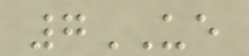7UE
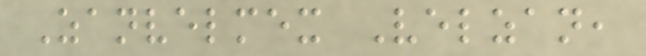Zanvelmex Velzan,
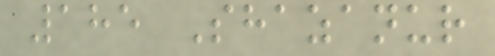185 Shazanur
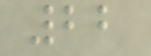22
